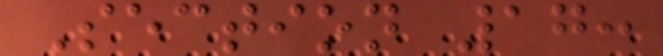Section 17:
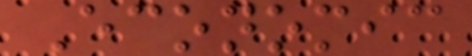Economic
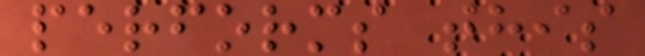performs this
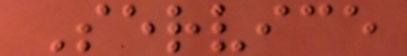Service
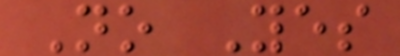No Yes
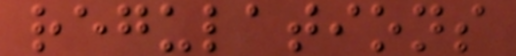regulations
